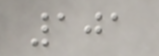101
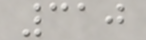310
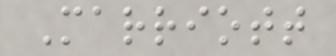Marriott
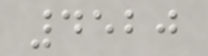4520
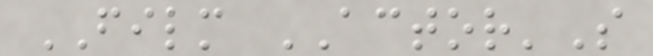FILM ACTOR'S
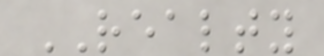REALTY
